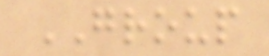GROUP
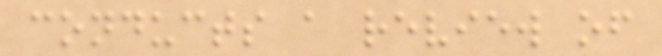conducts a review of
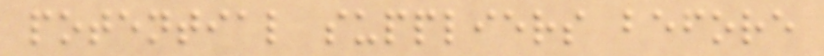potential suppliers before
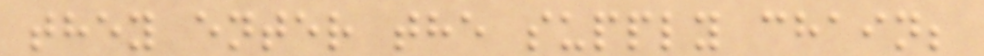they enter the supply chain;
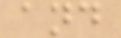and
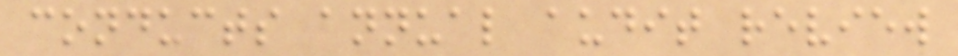conducts annual audit review
